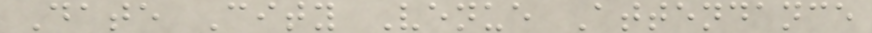Date City Venue Attendance
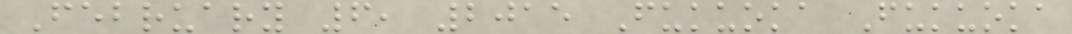February 6, 2015 Fukuoka Fukuoka
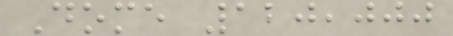Dome 120,000
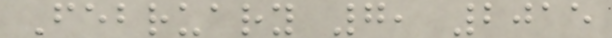February 7, 2015
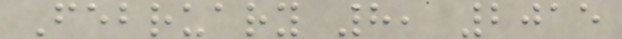February 8, 2015
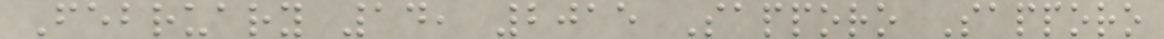February 14, 2015 Sapporo Sapporo
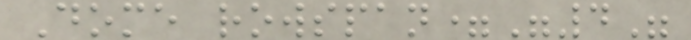Dome rowspan="4"
